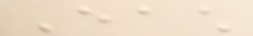Each
